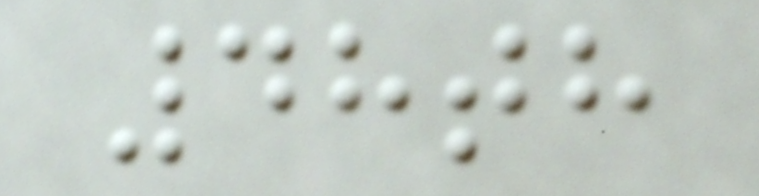48th
